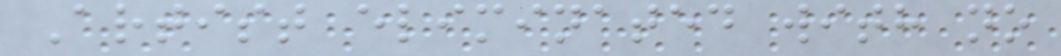Artist eliminated with no
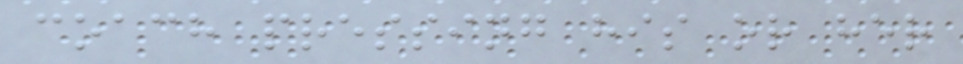coach pressing his or her
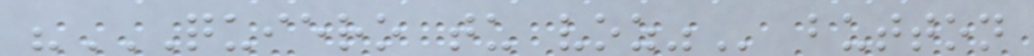"QUIERO TU VOZ" button
